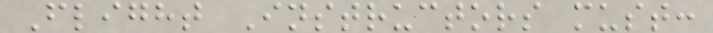Flight Instructors must:
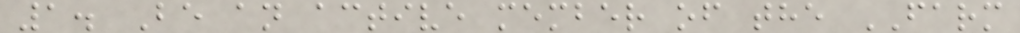1. Be an active member of the FARM
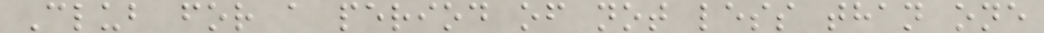Club for a period of not less than one
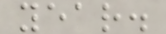year.
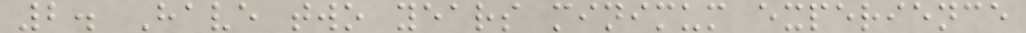2. Have two years minimum experience
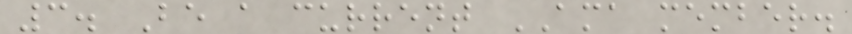3. Be a current AMA member.
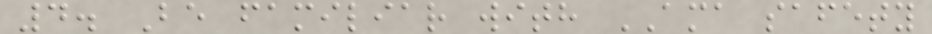4. Be familiar with AMA safety
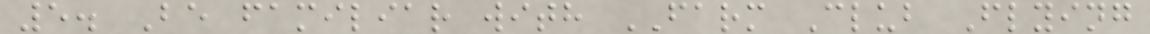5. Be familiar with FARM Club Flying
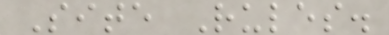Site Rules.
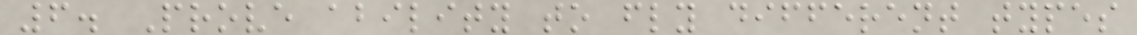6. Prove ability to fly different types
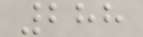288
